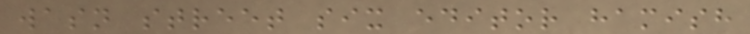wasn street six editor hamish
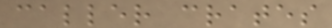caller crates
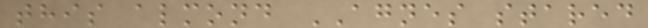this almond AGNES stared
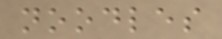noodles
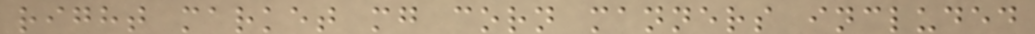right market mg corn manners included
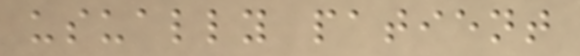usually patient
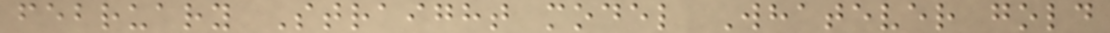february Straight model Whatever gold
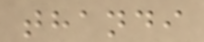thandi
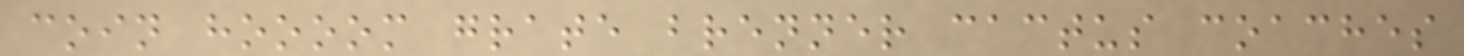coin hoooom grate brenner cactus coaches
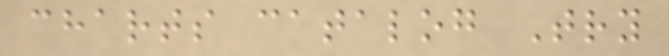charts catalog Try
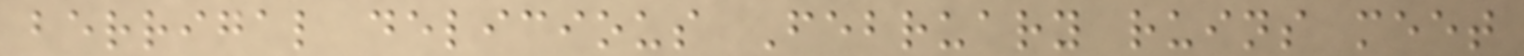berrigal delicious February ruins meet
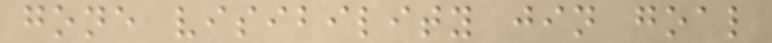gone visibility jin goal
